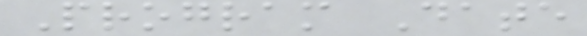Program Date
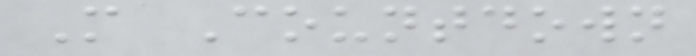M Countdown
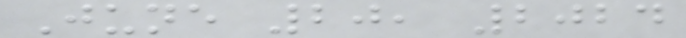June 20, 2024
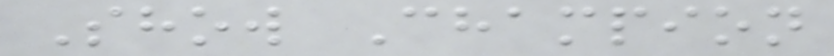Show Champion
